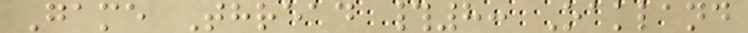Game Thread #8: Oakland
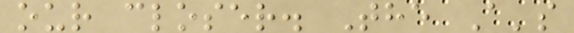our closer. The A's
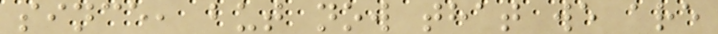since, but now that we are
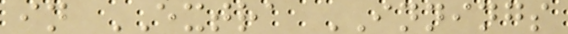in EXTRA INNINGS
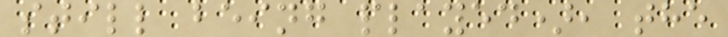still being played), the
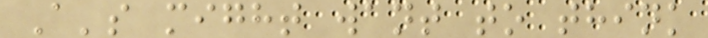A's might want to think
